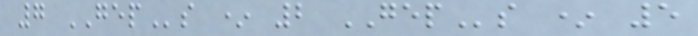7 GEPs * 2 GEPs * 5
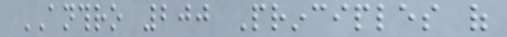ANTHRO 200 Principles of
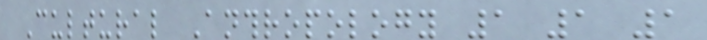Cultural Anthropology 1 1 1
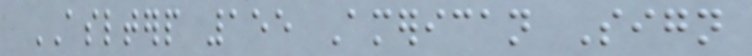ASLTERP 155 American Sign
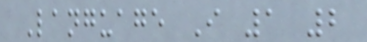Language I 1 2
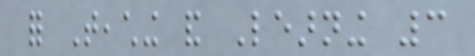for Teaching and Learning 3
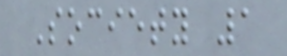Society 1
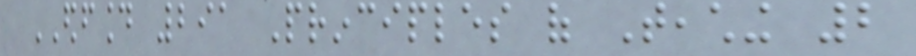EDFOUND 291 Principles of Teaching 2
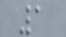1
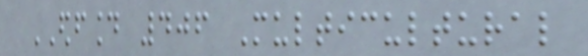EDFOUND 406 Multicultural
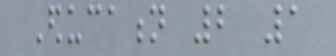Education 2 1
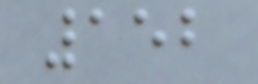152
